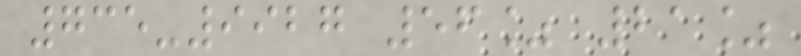735-9927 56% 21%
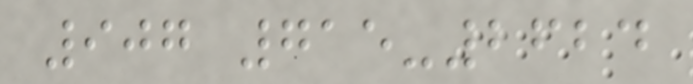907 715-2624
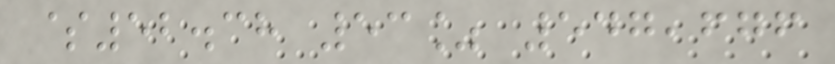$52.38 53% 547,676
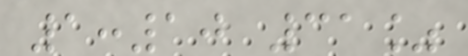1:10 31%
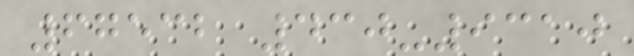67532 430-9310
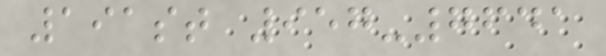191st 957-7641
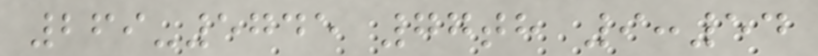269-5745 77th 9:54
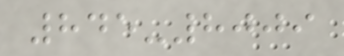845-8009
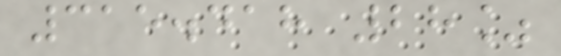315.418 28%
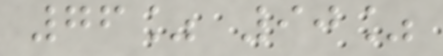76% 90%
